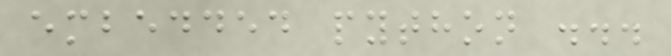embedded python ...
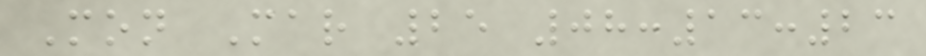Mon Mar 25 08:13:23
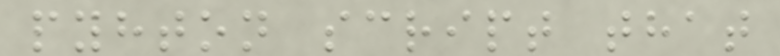pyhton script that
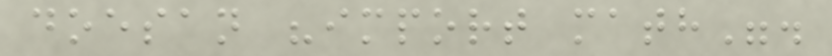doesan "import math".
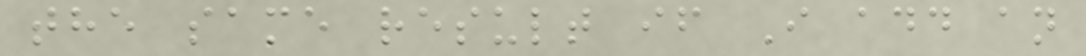the same result if I add an
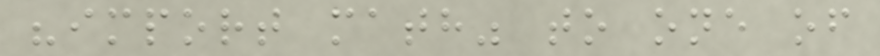"import math" to one of
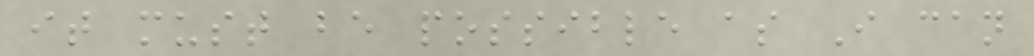it must be possible as I can
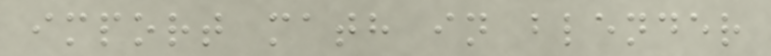import math in blender
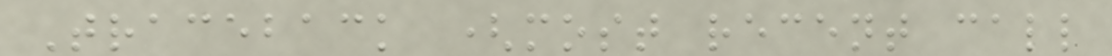Traceback (most recent call
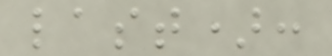last):
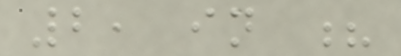2, in ?
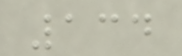134
